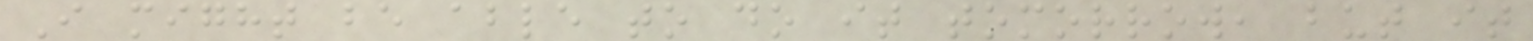I might be able to do it tomorrow, but it
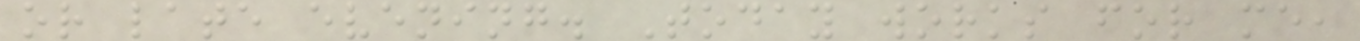or late evening. Today works for me,
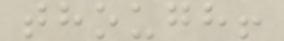though!
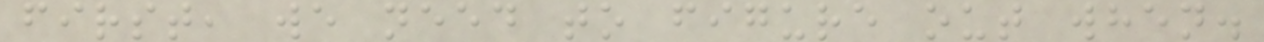first, we need to figure out when.
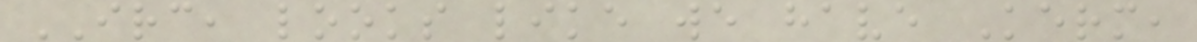IRC, looks like we have Kerm,
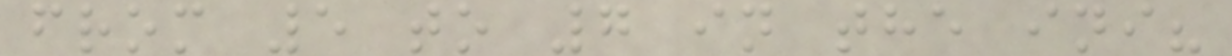from 5 to 7 in the ini?
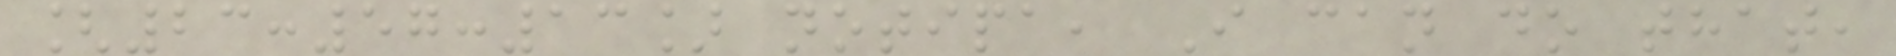[23:57:13] notipa, I can do that,
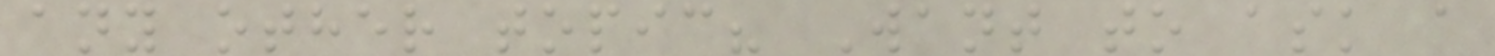any other topic? Want to ask a
